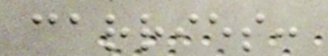carries:
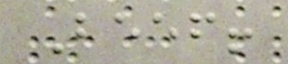Beef!
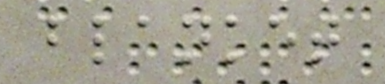blanket
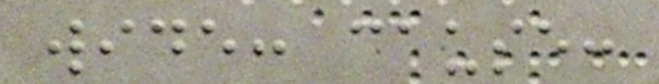wide: cause:
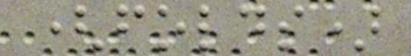(folds)
